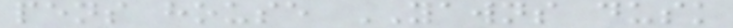pens house YAWNS dusk
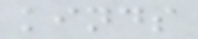kinds
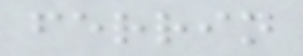ferrin
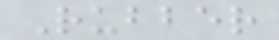Rubber
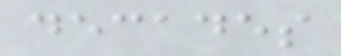decades
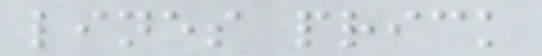lines prick
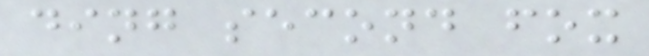ding second fox
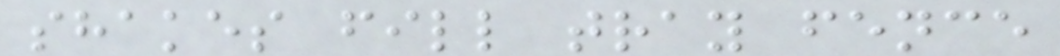shakes fill tray fence
